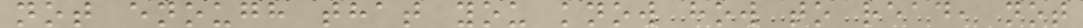not enough that you know how to read, not
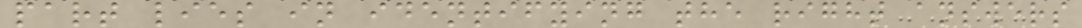part lies in identifying the right answers
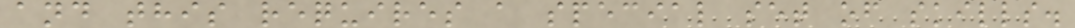and this requires a special set of skills.
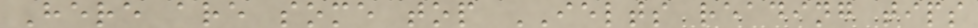Here are some top IELTS reading tips
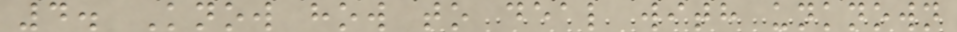4. Know how to deal with unknown
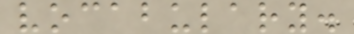vocabulary.
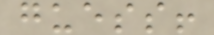guess!
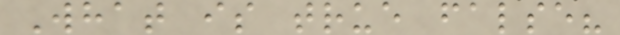What is true false?
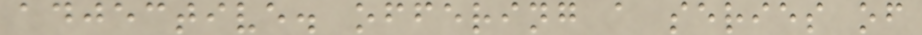adjective. offering a series of
